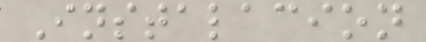Instalacion
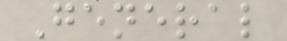General
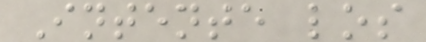Intente los
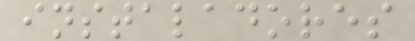instaladores
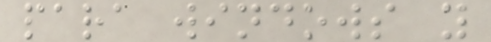para windows y
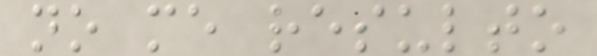no me resulto
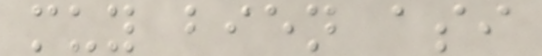muy bien asi
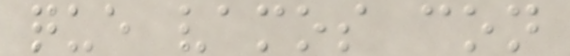que vamos con
